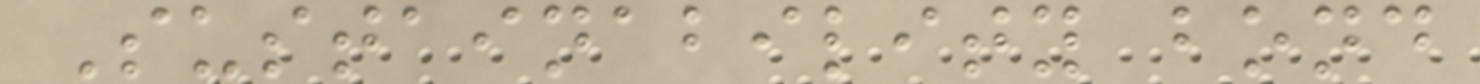Sustainability bond
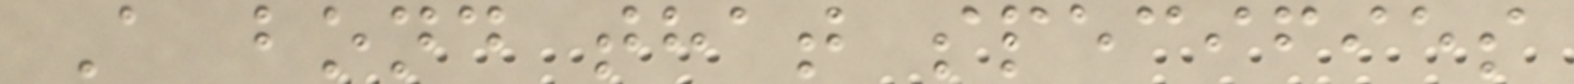A bond that specifies
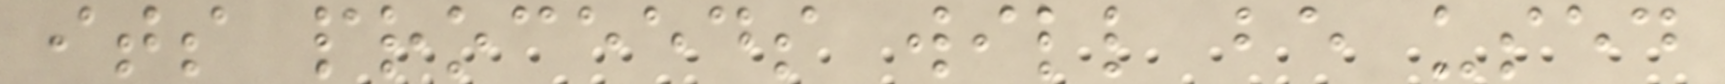its proceeds will be used
